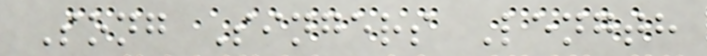Song Singers Length
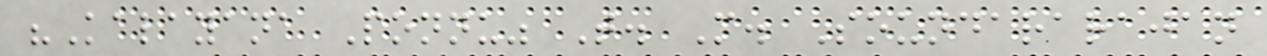"Kalayana Ponnu" T. M. Soundararajan
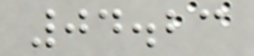04.23
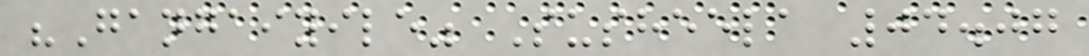"Gangaiyile" Susheela 04.07
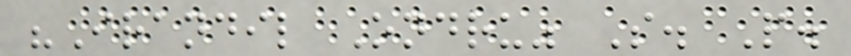"Irandil Ondru" S. P.
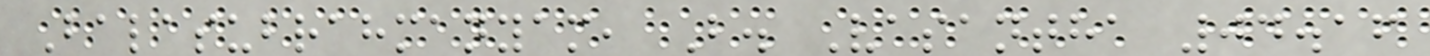Balasubrahmanyam, B. Vasantha 04.16
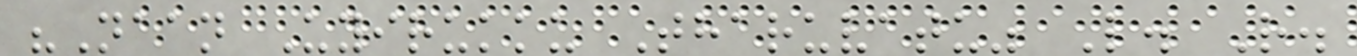"Naan Uyirukku Tharuvatu" L. R.
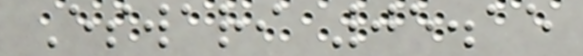Eswari 05.15
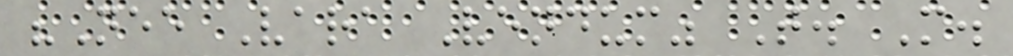"Nee Vara Vendum" T. M.
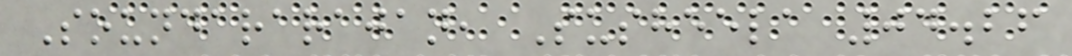Soundararajan, Susheela 04.26
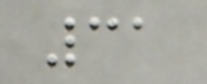31
